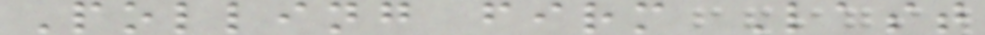Polling firm Last
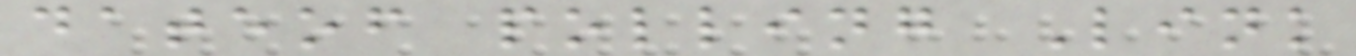dateof polling Link
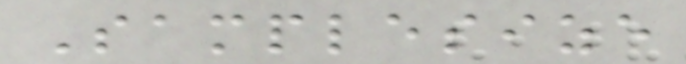Samplesize
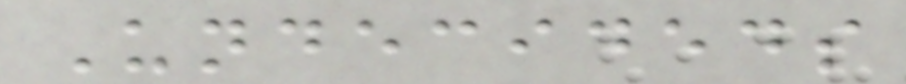Undecideds
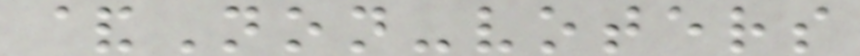&Non-voters
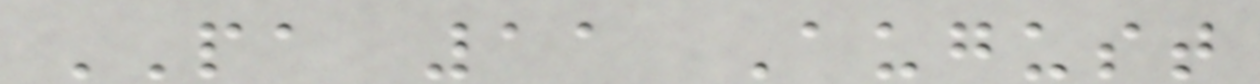PA 11 August
